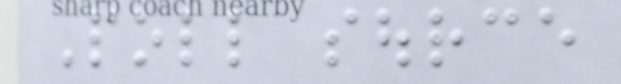Poll source
